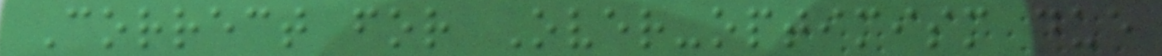Correct for Over-optimism due
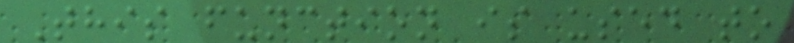This function is used to
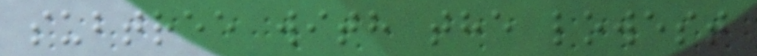subtree with the lowest
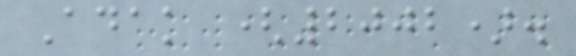Adak (2002).
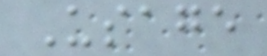Usage
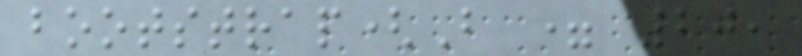bootstrap(B = 20,
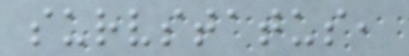survstatus,
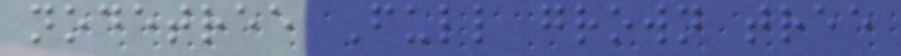nodetree Full grown tree
